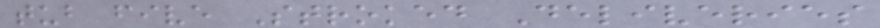tub five Stroked Deliveries
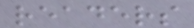readers
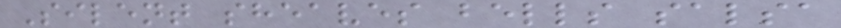Silent sheaves bells salsa
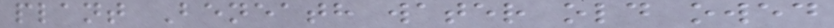plant Beneath water old owed
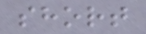short
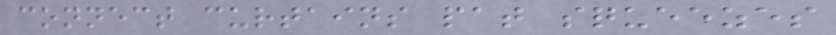connect curtains pat squeezes
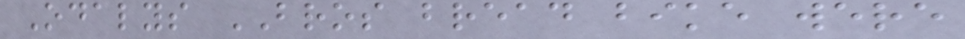Odalys BROS bread bike were
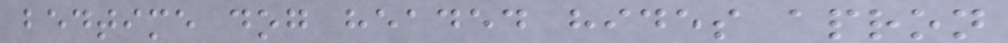bedtime dog headed hides apron
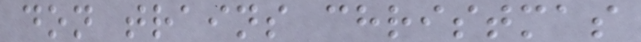don trains christmas
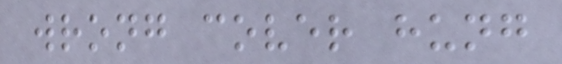wrong cover hung
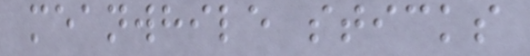meanwhile sticks
